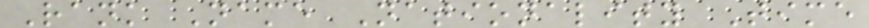Rank Name Nationality Time
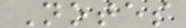Notes
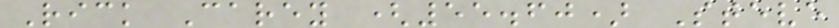Rick Carey (55.60) Steve
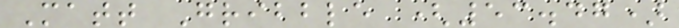Matt Gribble (53.47)
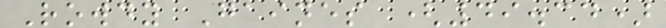Rowdy Gaines (49.34)
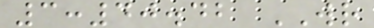3:40.42 WR
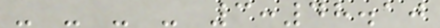- - - - 3:48.10
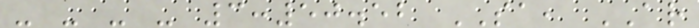- - - - 3:50.52 SA, AR
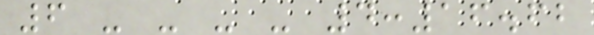6 - - - - 4:16.62
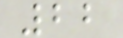22
